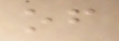of
